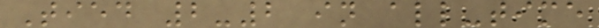Tied 2-2 in all-time
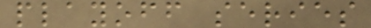playoff series
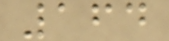164
